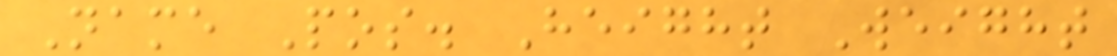Name Pos. Height Weight
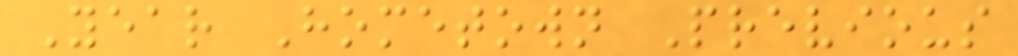Year Hometown Previous
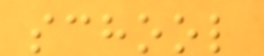school
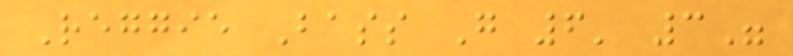Reggie Bass G 6' 3"
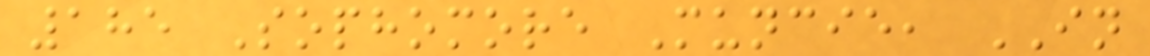185 Sophomore Muncie, IN
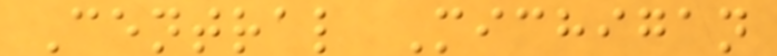Central Michigan
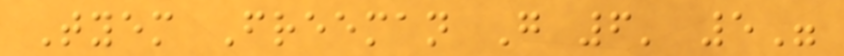Tyem Freeman G 6' 5"
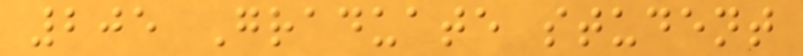205 Graduate student
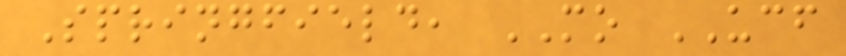Springfield, MO UCF
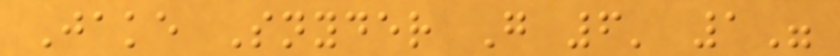Jake Snyder G 6' 1"
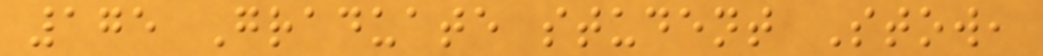175 Graduate student Stow,
